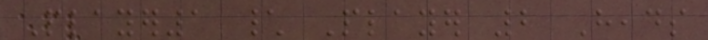Player1 \ Player 2 Heads
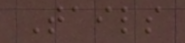Tails
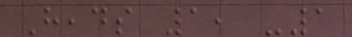Heads 1, -1
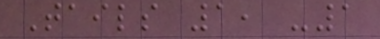Tails 1, -1
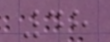48
